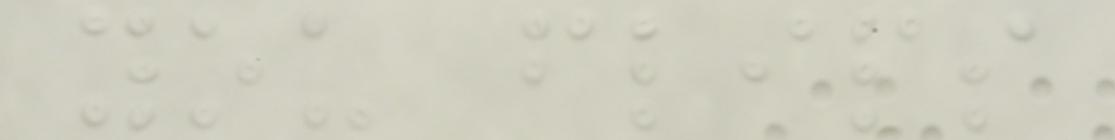you flips
